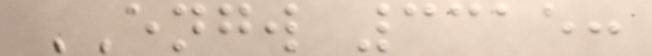ENGW 3315:
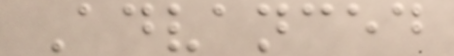Advanced
